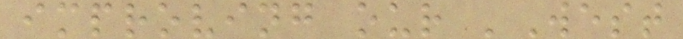improving our 'West
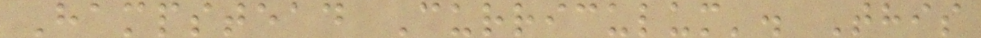Hampstead Curriculum'. This
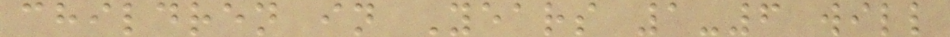children in Years 1-6 will
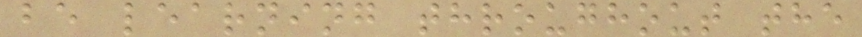be learning throughout the
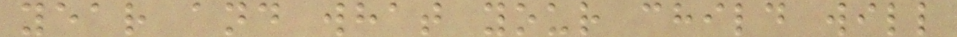year and what your child will
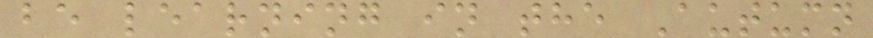be learning in the Autumn
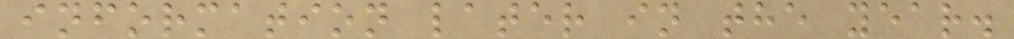information later in the year.
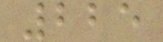225
